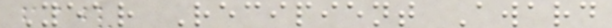Year Recipient Award
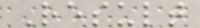Result
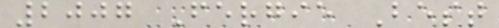2007 Fergie Best
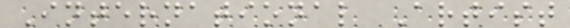International Artist
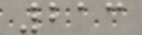213
